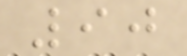90
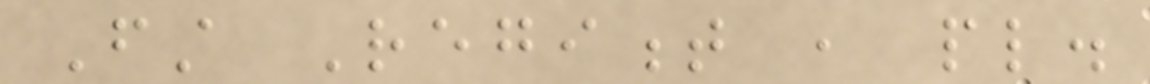First Regiment , pl.
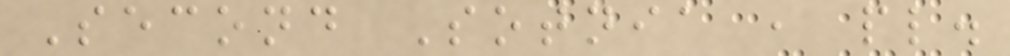Second Sotnia , pl.
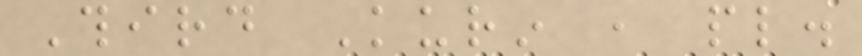Third Kurin , pl.
